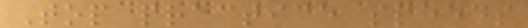Top practice speeds
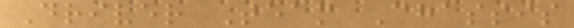Driver Team Chassis
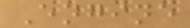Engine
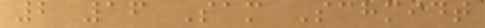2 16 Sam Schmidt
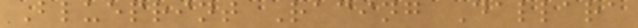Blueprint Racing Dallara
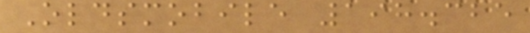Oldsmobile 198.325
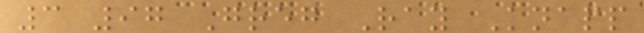3 97 Greg Ray Knapp
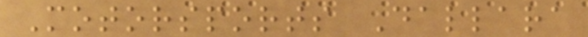Motorsports Dallara
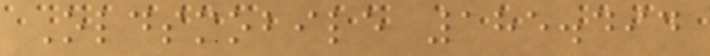Oldsmobile 185.494
